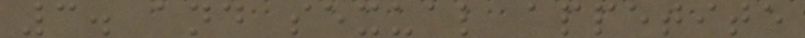3. and sexual appetite
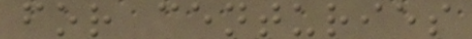for centuries
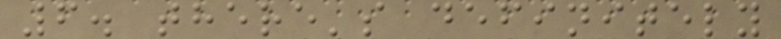6. there's definitely
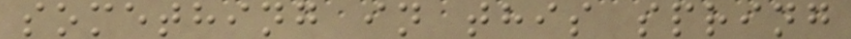something in this spring
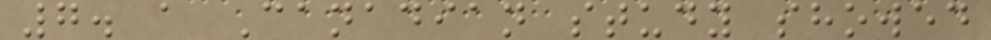7. a Canadian study showed
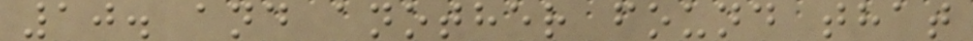10. and another found that
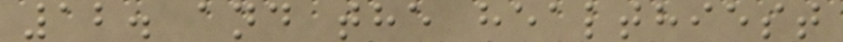12. and the healthiest
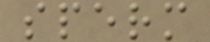sperm
